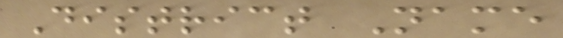District Name
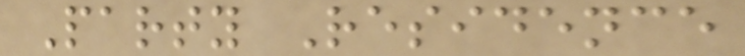Party Residence
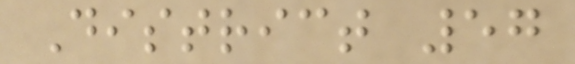District 57
